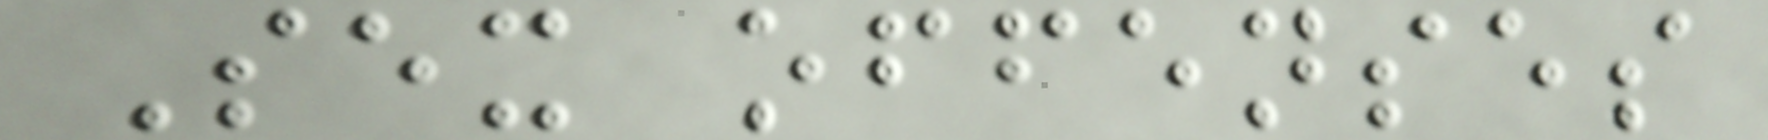Sex offenses
